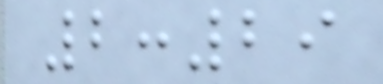2:29
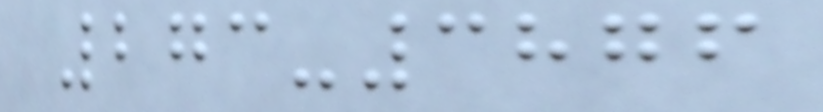273-3876
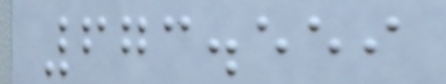673.559
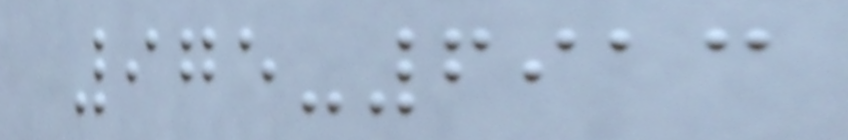975-6913
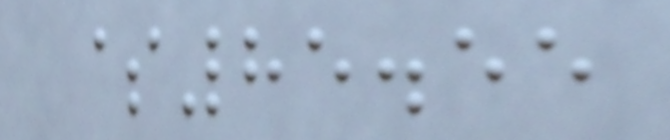$85.55
